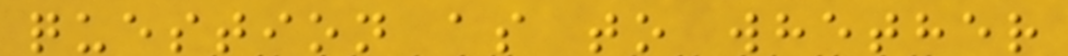question as to whether
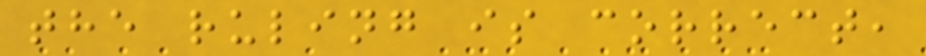the ruling is correct,
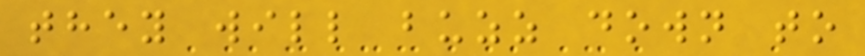they will buzz down to
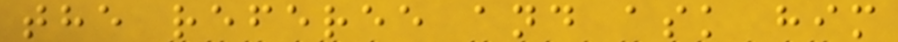the referee and ask him
